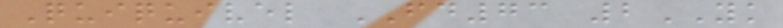Quiquivel FD73 2YK
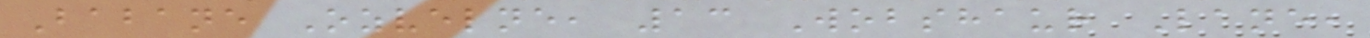Babane Ozvelne, 13 Wobshaur Lane,
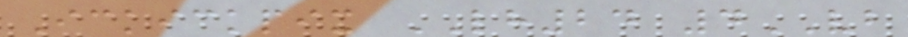Ickickpix LH24 4VB
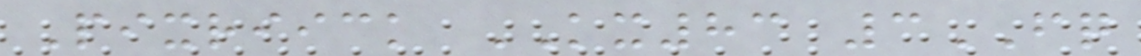Pixriick KX83 3FQ
